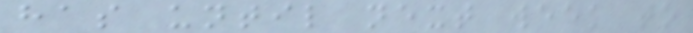has until next week to
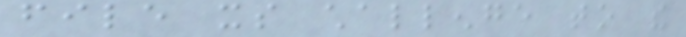file its challenge to the
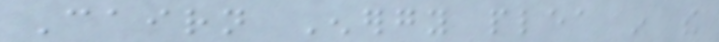Cairn Energy plea in the
